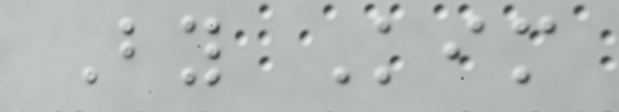By Kim
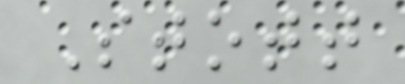Stott
